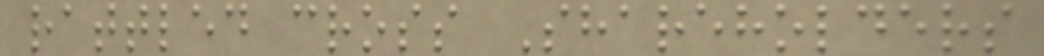rattled cross Shareholders
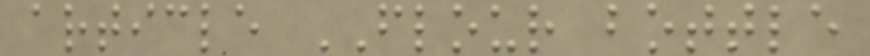article FLOUR bottle
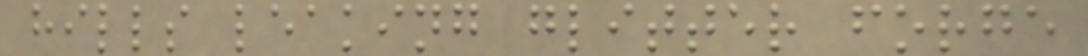hills leaking glitter forge
